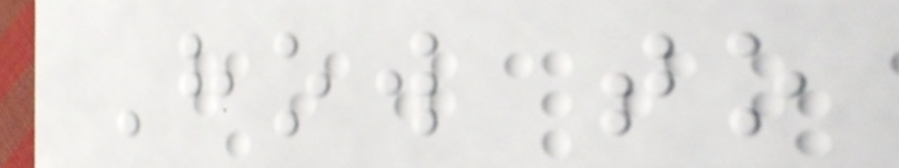How to
